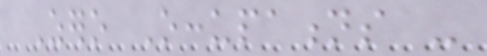Zero Occupations -
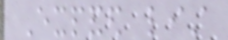Expanded list
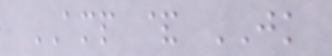AMP & JK
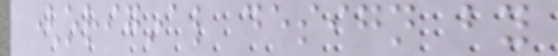(original design by
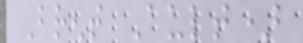Brent Ault)
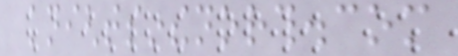knightsinthenorth.com
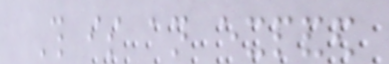This is an expanded
